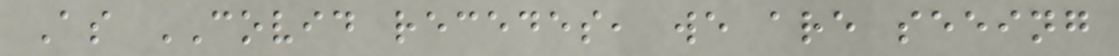As COVID recedes, we are seeing
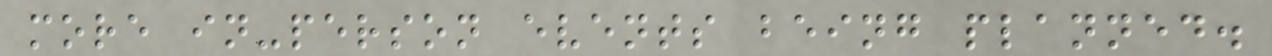more in-person events being planned.
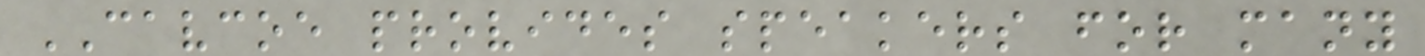CAVCOE provides speakers for many
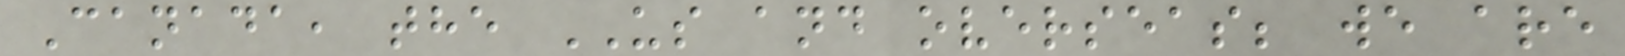Canada, the US and overseas; we are
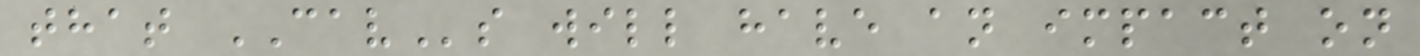that CAVs will have an impact on
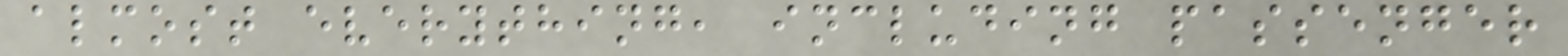almost everything, including passenger
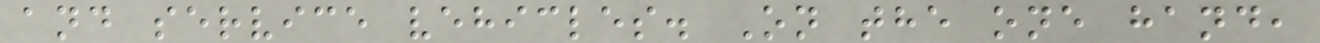and service vehicles. On the one hand,
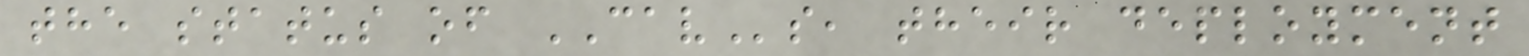the status of CAVs, their deployment
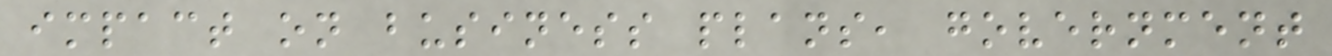impact on business plans, government
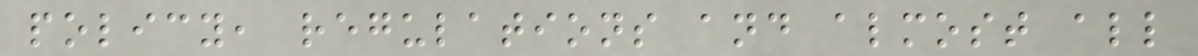policy, regulations and almost all
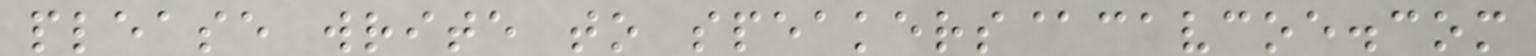please write to speakers@cavcoe.com
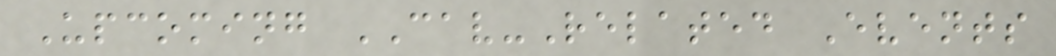Upcoming CAV-Related Events
